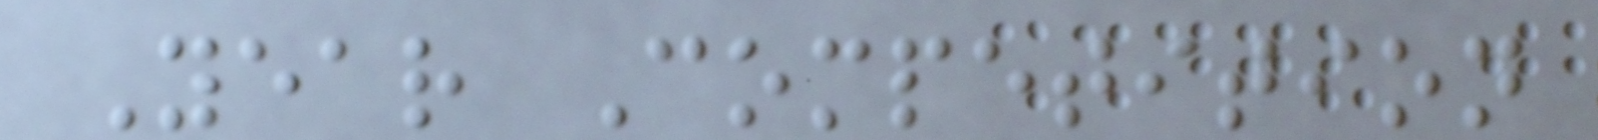Year Competition
